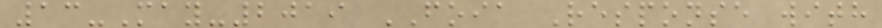13-May-2019 FOIA Response with
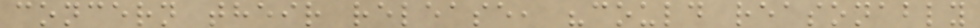concern their release, "could reasonably
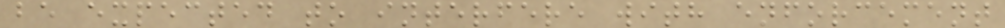be expected to interfere with enforcement
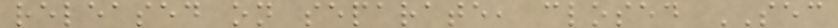released on separate, closed SEC
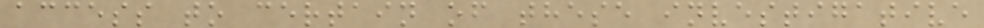access to certain of these investigative
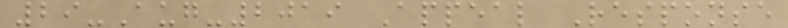29-Aug-2019 Appeal Response
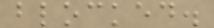blocked.
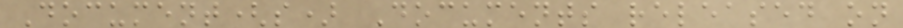Document(s) Documents released on
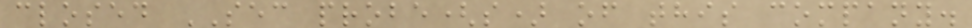closed SEC probe(s) of this company.
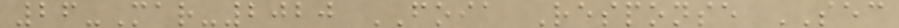26-Mar-2020 FOIA Response SEC
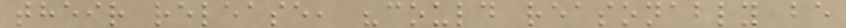their release, "could reasonably be
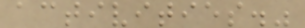activities."
